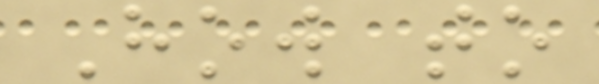How to
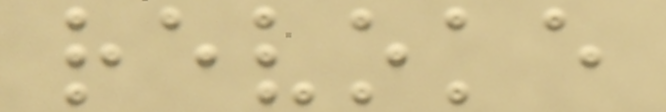revoke
